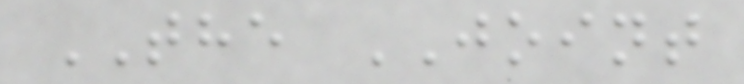THE JOINT
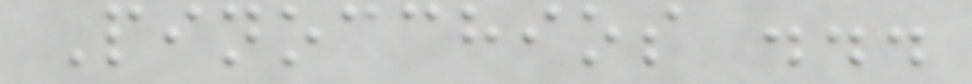Pinocchios ...
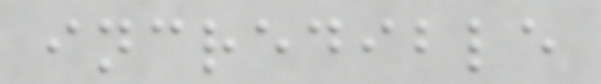incredible
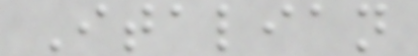Italian
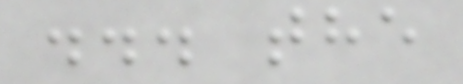... the
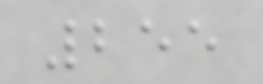255
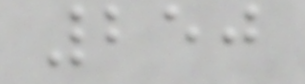250
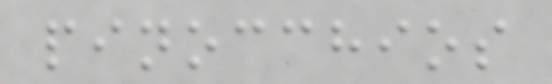pinocchios
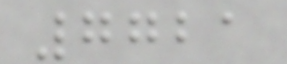7721
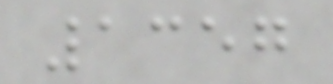1357
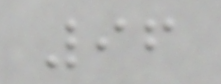96
